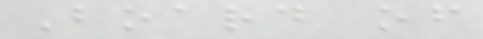Board of
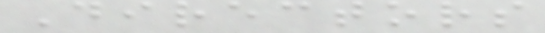Directors
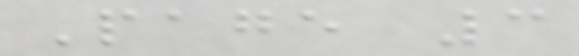Page 3
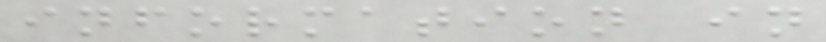information in
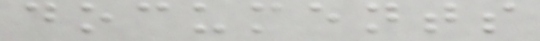documents
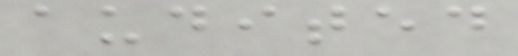audited
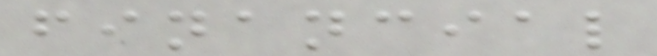financial
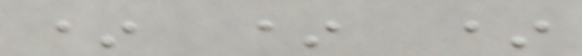* * *
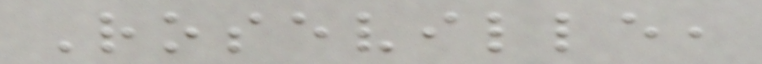Roseville,
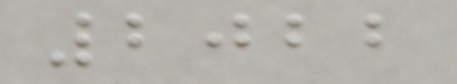2022
